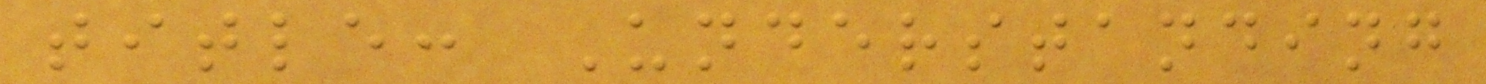title: Understanding
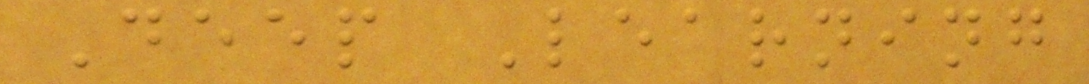Deep Learning
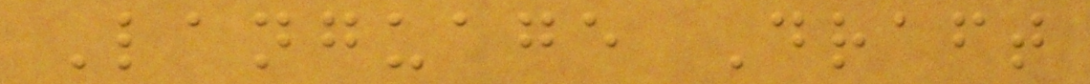Language Draft
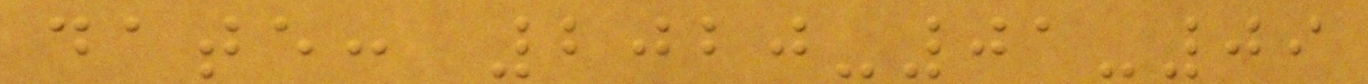date: 2020-01-09
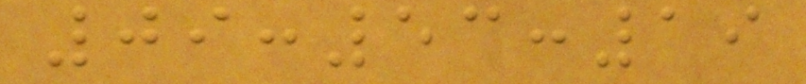09:53:19
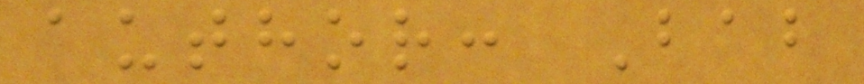author: Bab
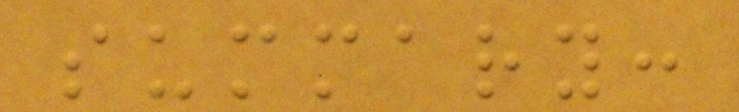summary:
